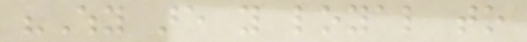"Why are you loyal to
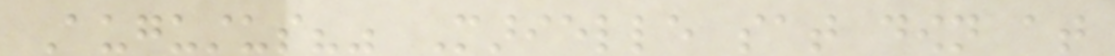Augustus?" Marielle sat down at
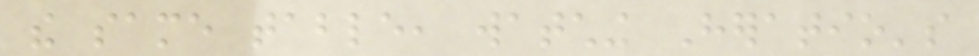the same table, watching Heratio's
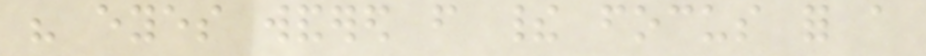his eyes wandered from their focus for a
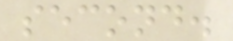second.
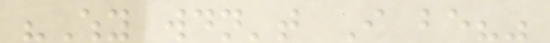"Why wouldn't I be?"
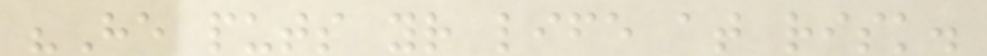"He puts your life at risk.
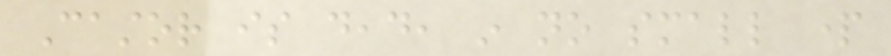Castor is dead, in no small part
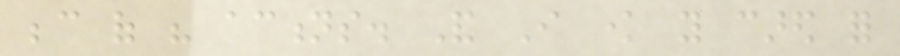because of his actions. And I know you cared for
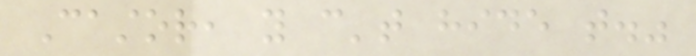Castor, you can't hide that."
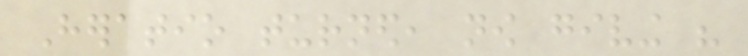Heratio turned, now giving his
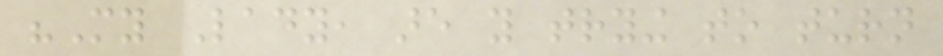"My Lady, are you trying to turn
